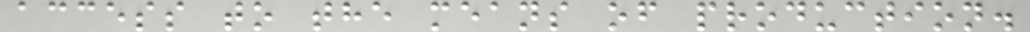access to the means of production.
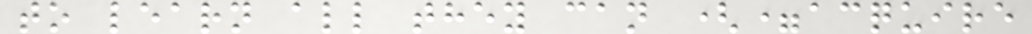to learn all they can (=acquire
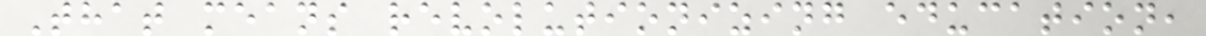That means revolutionizing education,
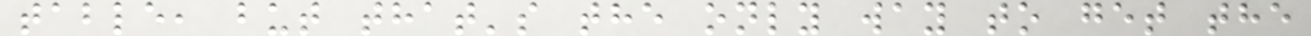table, but that's the only way to get the
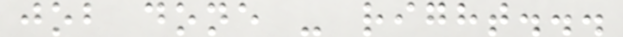job done - right...
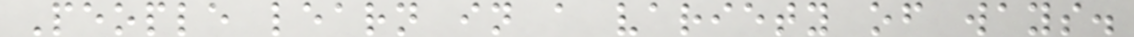People learn in a variety of ways.
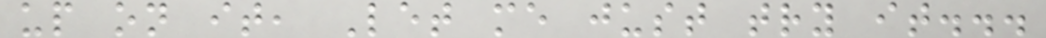up on it, Let me just try it...
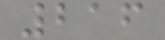216
